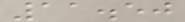11.50
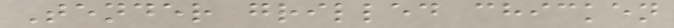Tender grilled chicken
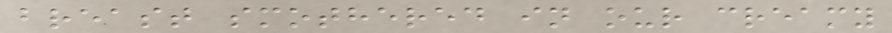breast smothered in our creamy
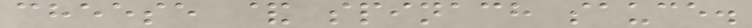cheese & spinach sauce.
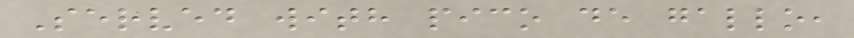Served with pico de gallo,
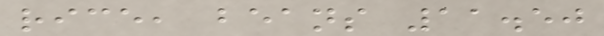rice, beans 11.50
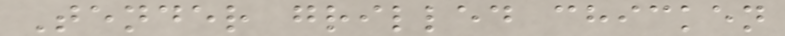Tender grilled chicken
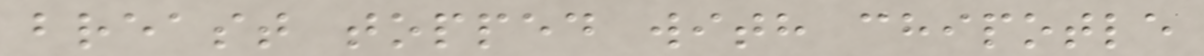breast topped with chipotle
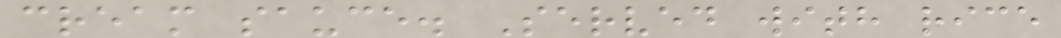cream sauce. Served with rice
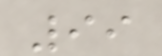99
